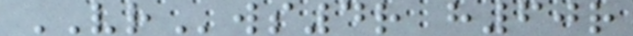VRws4r h60r
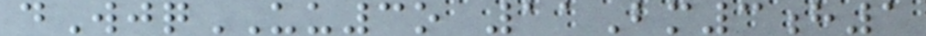dWjqUU3o 11Bm3h1
